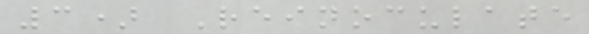3) Reinoculate
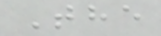The
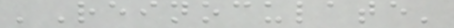'Reinoculate'
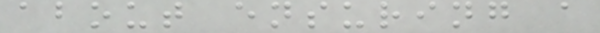about ensuring a
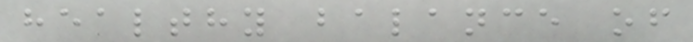healthy balance of
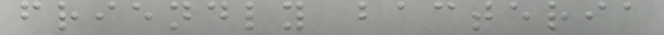friendly bacteria
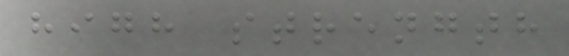high strength
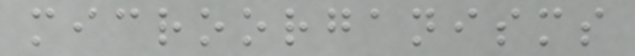microorganisms
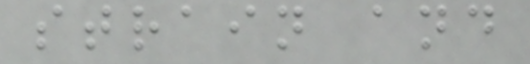strain and
